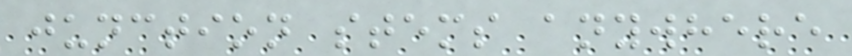junction stems anywhere
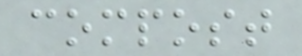compost
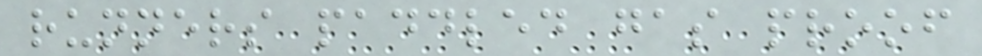runners paddled gas proof
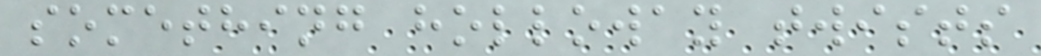something holloway twists
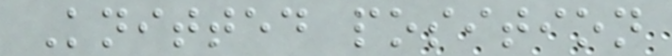Knitted position
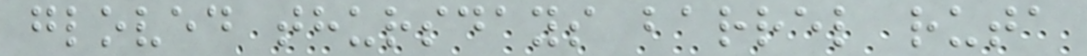gloved thursdays barrel ruta
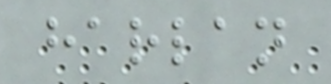harlan
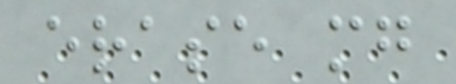erase mg
